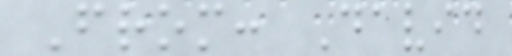From: David
